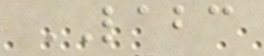LABC
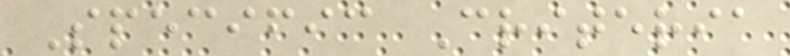Specific Criteria
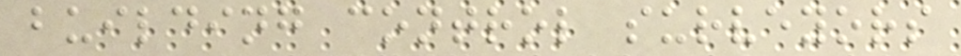building control surveyors
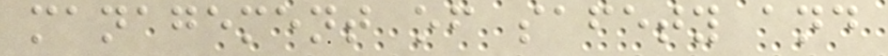management of safety and
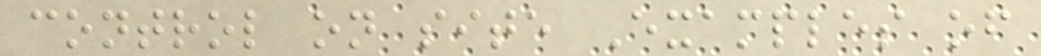control on site Examples of
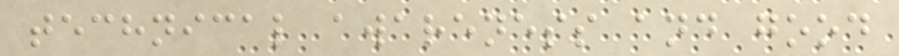technical awareness and good
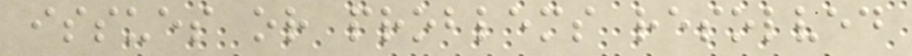issues or problems resolved
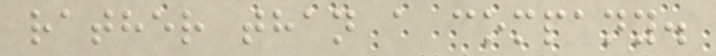rather than a company.
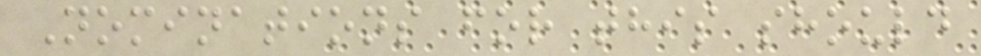Nominations for this should
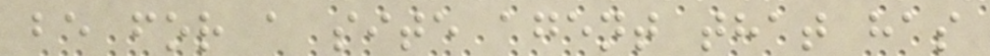be for a site agent that has
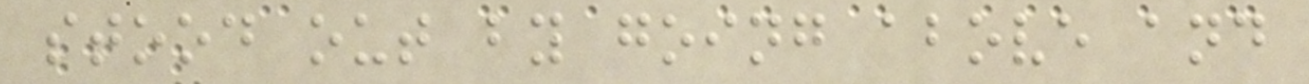stood out by going above and
